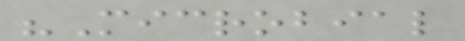"Microbial
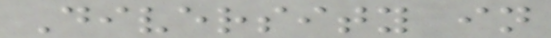Diversity in
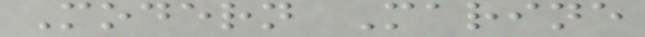Modern Marine
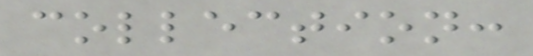collection:
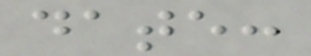date:
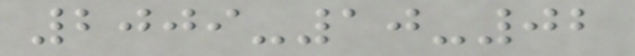2009-10-02
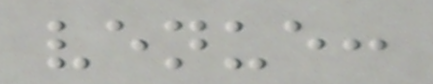venue:
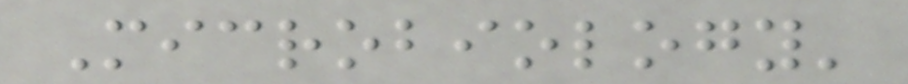Microbiology'
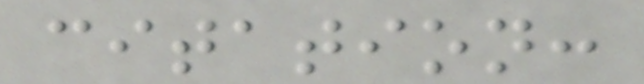citation:
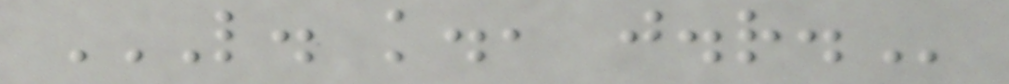L. K., J.R.
